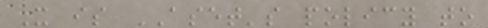It is ASET's policy to
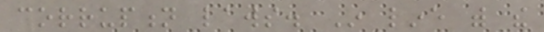corruption laws. In line with the
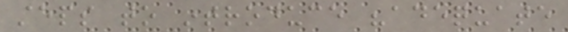steps to introduce "adequate
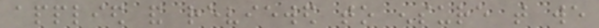applied and reviewed to ensure that we
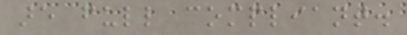are full compliant.
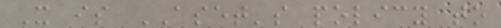It is ASET's policy to
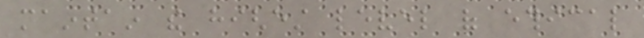maintain the highest level of ethical
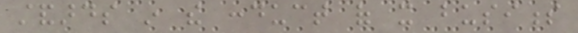standards in the conduct of it business
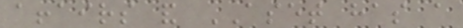affairs and ASET has a
